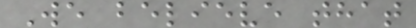We believe that
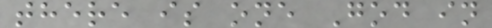there is one God in
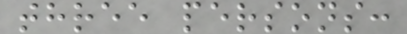three persons:
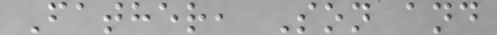Father, Son and
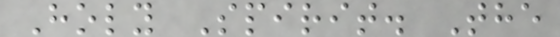Holy Spirit. The
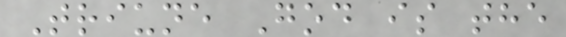Triune God is the
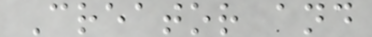Creator and
